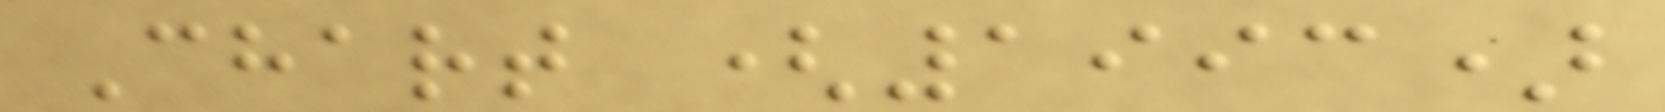Chart (1993)
